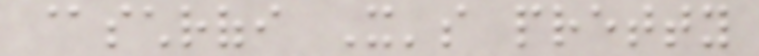@schrofi It's pretty
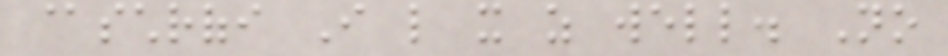@schrofi I like it as well. No
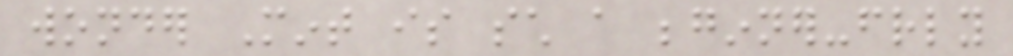wonder Mint is such a beginner-friendly
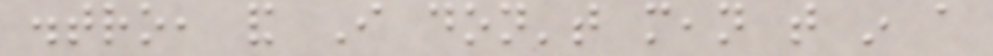distro, and I don't mean that in a
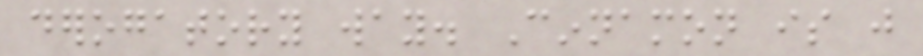derogatory way. Cinnamon is just
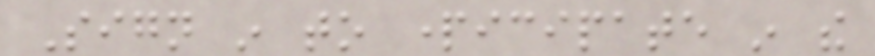Sign in to participate in the
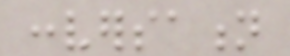conversation
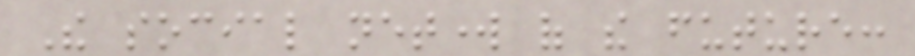The social network of the future:
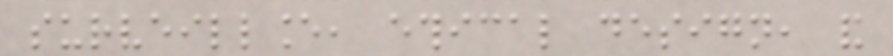surveillance, ethical design, and
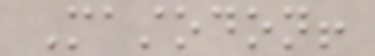Mastodon!
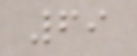69
